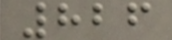826
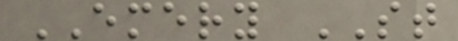EMERY ST
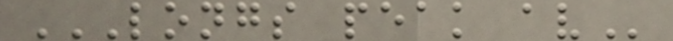LONGS PEAK AV
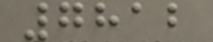7812
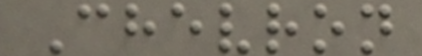Chevron
